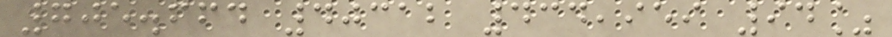705.664 40312 434,959 94%
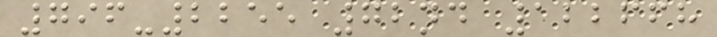796-2255 72nd 122668
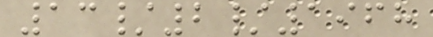13/2/1968
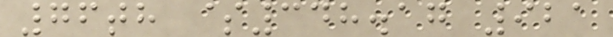76th $348.17 921
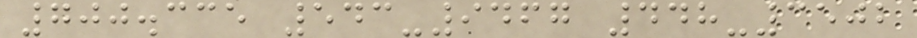700.335 543-9467 448-3502
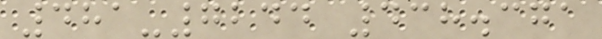481-7244 438.371
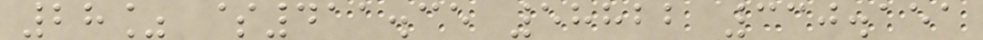28% $411.35 58822 330.151
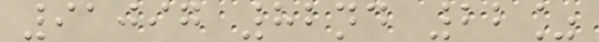91097 82nd 22%
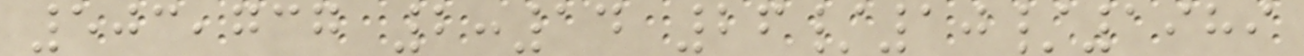503,737 2:14 26/10/1989
